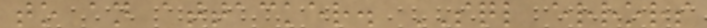to an attacker. SQL errors
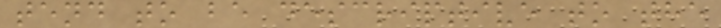tend to be descriptive to the
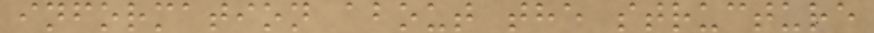information about the structure
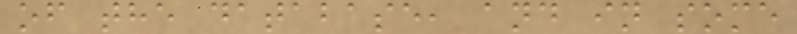of the database, and in some
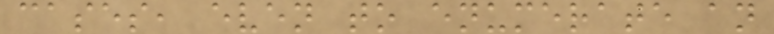cases, even to enumerate an
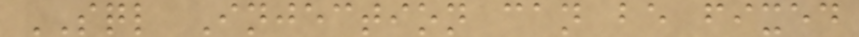SQL Injection can be fixed
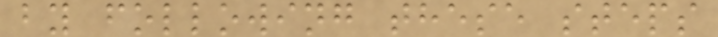by following these steps
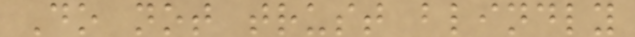Do not trust blindly
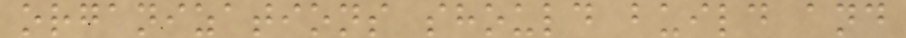organizations should build and
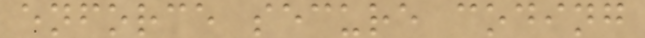enforce secure coding
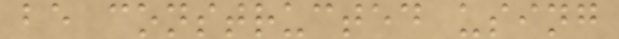be constructed using
